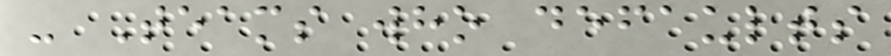- Teams who defaults
